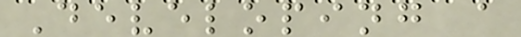Developing a
